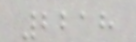2218
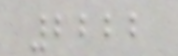2222
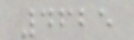4625
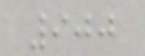900
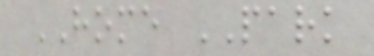HOME PARK
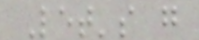Let's g
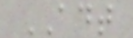ADT
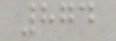874
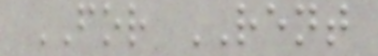FOR RENT
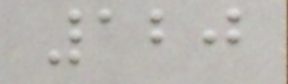120
